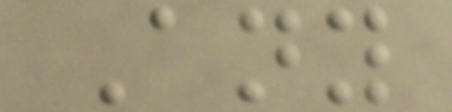Any
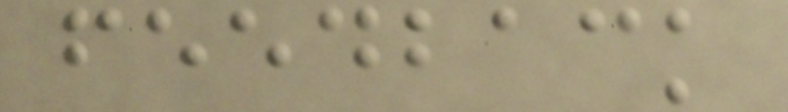feedback
